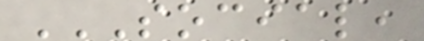SOCIAL,
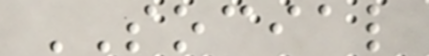SOCIAL
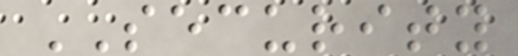SECURITY
